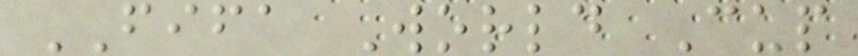FIFA World Cup
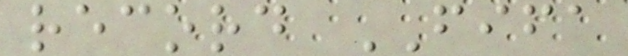record FIFA
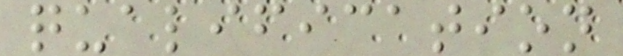qualification
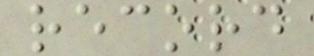record
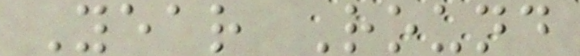Year Round
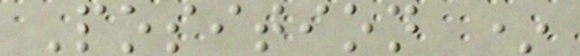Position *
